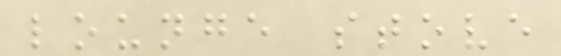lounge stove
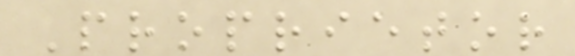Proprietor
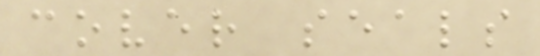cover seals
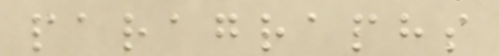paragraphs
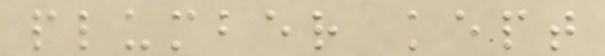plumber kept
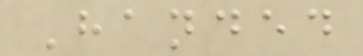Handed
